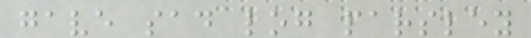gave sad log parsley
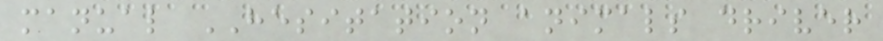manual HESITATION animals driver
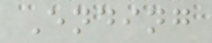Ending
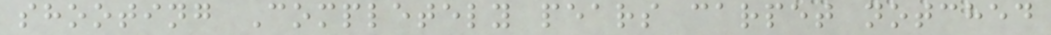shooting Completely pears carpet notched
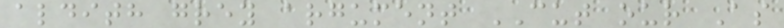aldith grey argument CUT our As
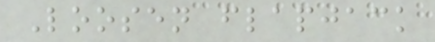Loosen flapjack
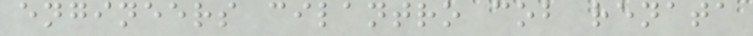engineers cilantro cob renata
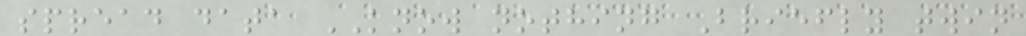spread data KNOW nothing Briefly twin
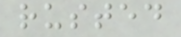rusted
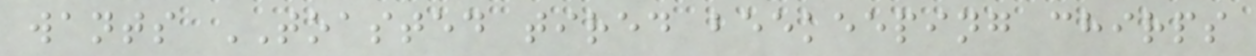wants TOASTED tired beekeeping chirps
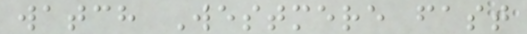watch Westmere fast
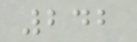242
